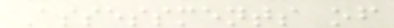Assessments of
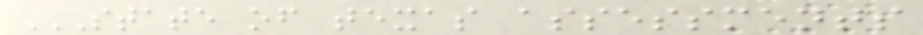STATE OF TEXAS ASSESSMENTS
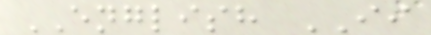ENGLISH II
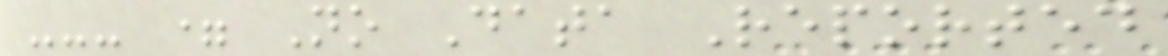--- = No Data Reported
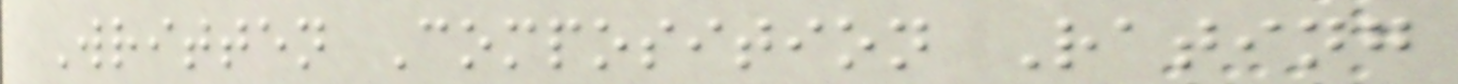Written Composition Rating
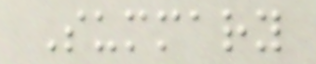Summary
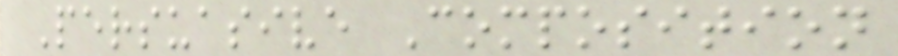Persuasive Composition
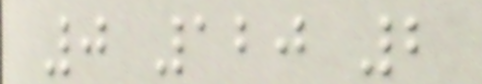0 120 2
